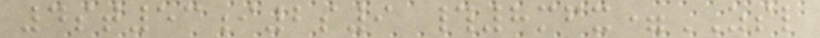4st53i2s9 #8mfx=ZSL
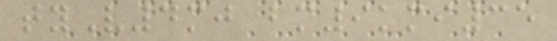tyV4mj bm9kmi35
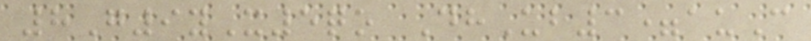8G9yX5qo DhUb3=auC
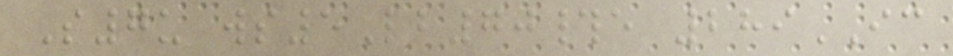S7u ws5Lb70#e 289IC
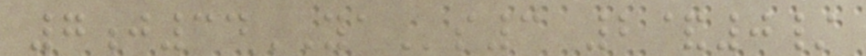7j34YAs3 2&0/
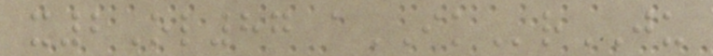x2Ol87 aIKrJU
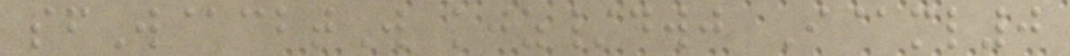sfW@cbtW kjz/dwj I@ml0
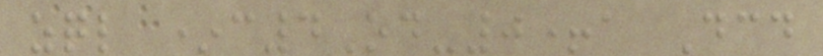zql *c4Od-0+a Dcd
